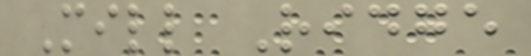Mill Ridge
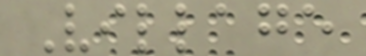Village
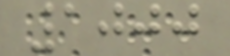1000
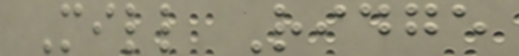Mill Ridge
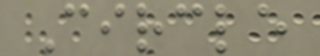Circle
